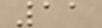11
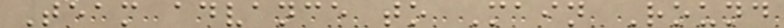Team advance to Main Round
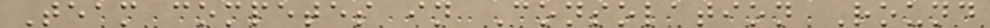Team competes in Consolation Round
